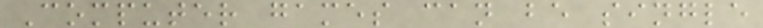Computer games can be single
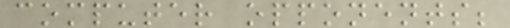computer opponents;
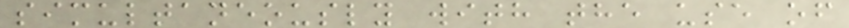simultaneously with the use of
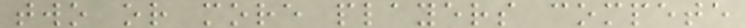two or more players compete
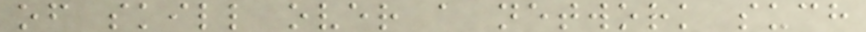of skill over a network such
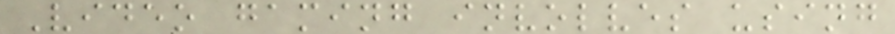Video gaming involves using
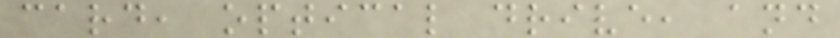card, optical drive, and
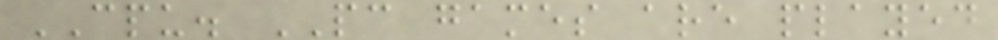CPU. PC games are played
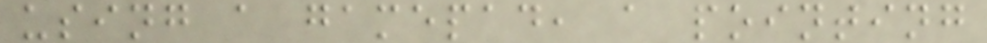using a gamepad, a pointing
